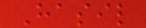Hasil
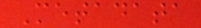Metadata
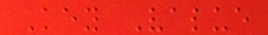Key Value
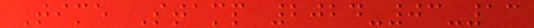Time Stamp 2024-03-13
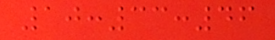10:33:46
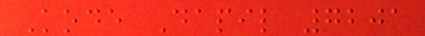Kode Dapil 7201
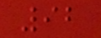92
